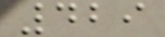429
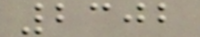2302
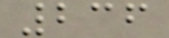236
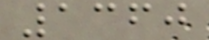1360
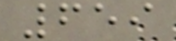659
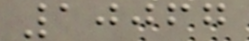10067
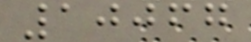10067
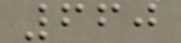660
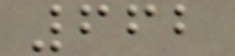662
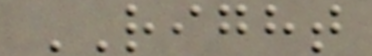RIGHT
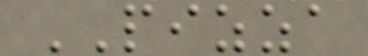PIZZA
